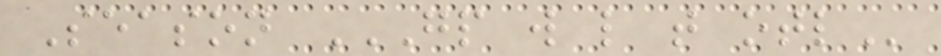Season GP W L T OTL
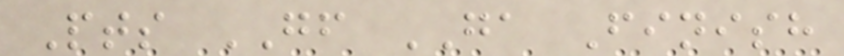Pts GF GA Finish
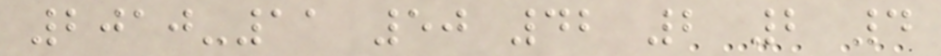2010-11 50 42 2 2 4
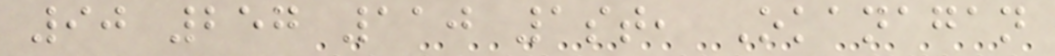90 257 110 1st, Okanagan
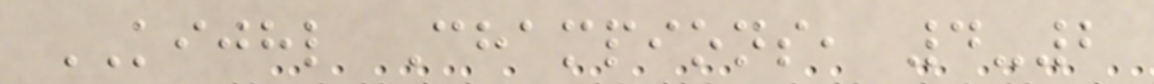KIJHL Champions, 4-2
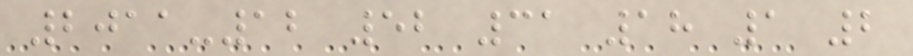2011-12 52 31 18 1 2
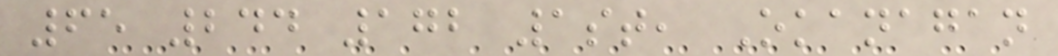65 244 172 1st, Okanagan
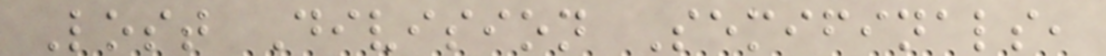Lost Division Semifinals,
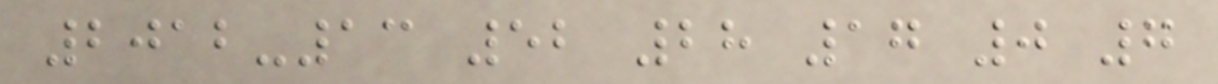2012-13 52 28 17 0 7
